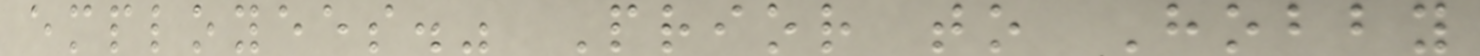employees." Prior to Hobby
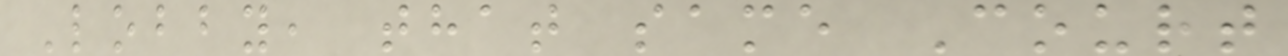Lobby, that same Court
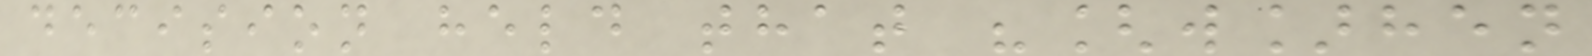decision held that "[w]hen
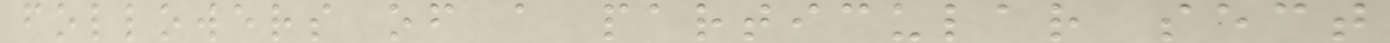followers of a particular sect
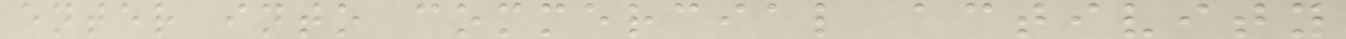enter into commercial activity
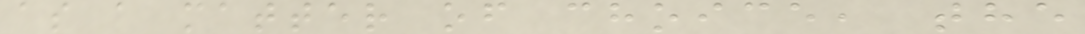as a matter of choice, the
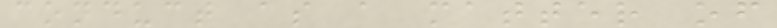conduct as a matter of
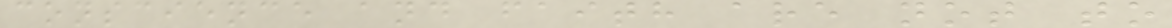conscience and faith are not to
